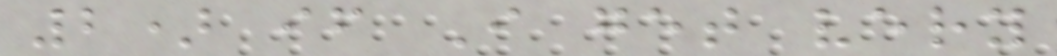2) if I get very
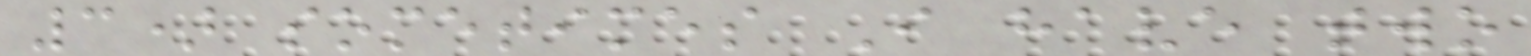3) sometimes I have two
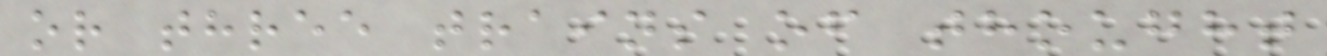or three trains of thought
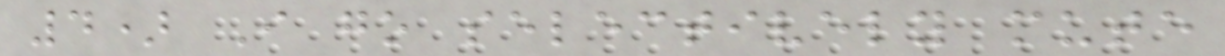4) I go selectively mute
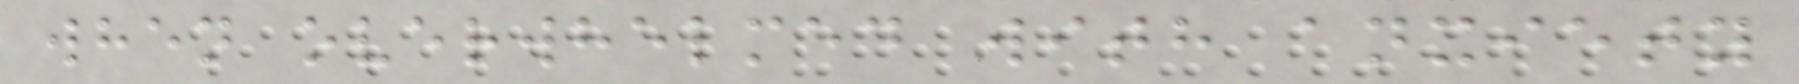when overwhelmed with anxiety
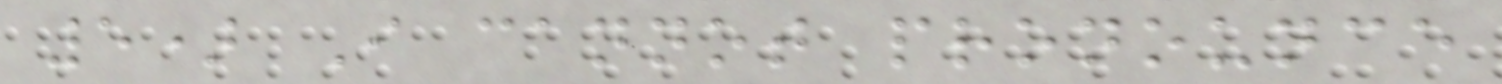5) I cannot pronounce
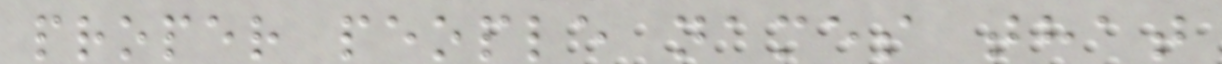proper people names that
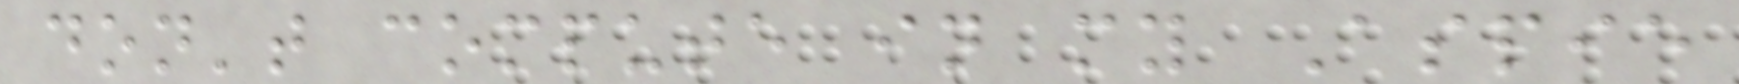don't compute in my Aspie
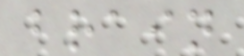brain
